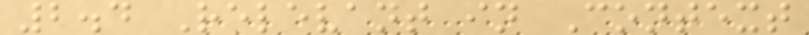2.4 Relevant in Context
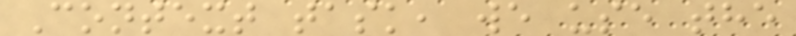Context task, we use the
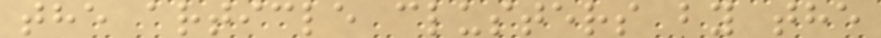the article clusters by the
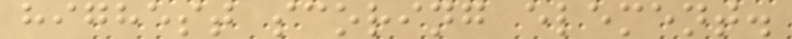highest scoring element.
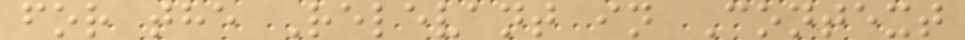for the Relevant in Context
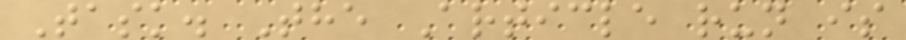Task. The Article run is
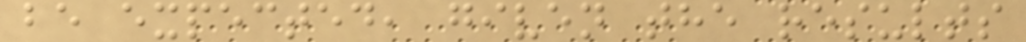be expected, given the results
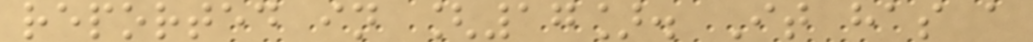reported in [17]. It has a
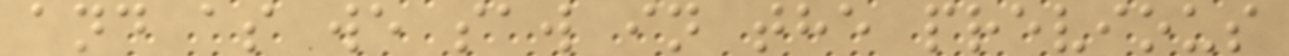and as we saw in the previous
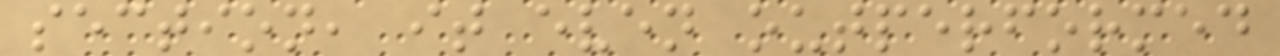section, it even outperformed
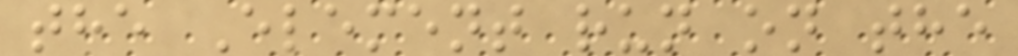the Element run on the
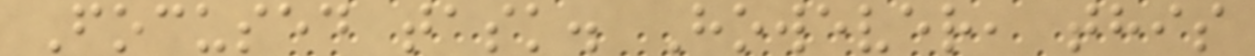Focused task. However, this
